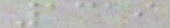1319
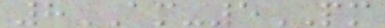8AM-5PM
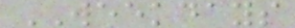WEEKDAYS
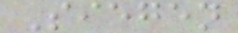Siegen
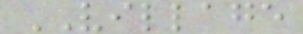VILLAGE
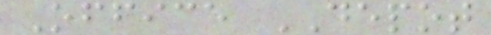Office DEPOT
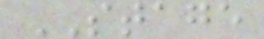STAGE
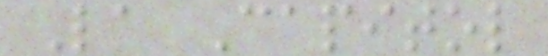La Capitol
